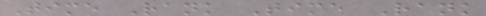Time Rank Time Rank
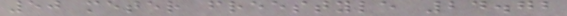50 meter freestyle 24.72
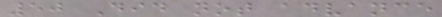50 Did not advance
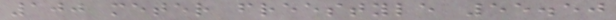100 meter freestyle 55.50
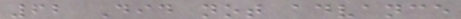62 Did not advance
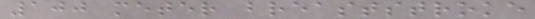100 meter breaststroke
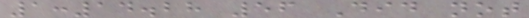1:14.28 56 Did not
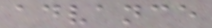advance
